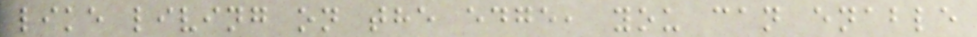like living on the edge, you can enable
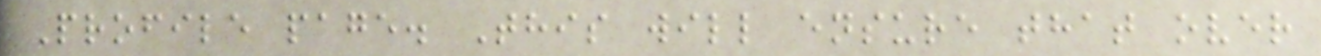Profile page. This will ensure that over
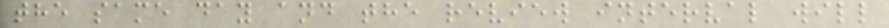the same day and the review interval will
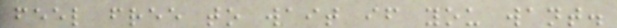feel free to wait if you want.
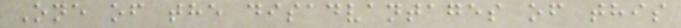One of the disadvantages of this
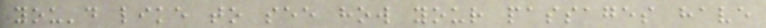you'd like to see how your passages have
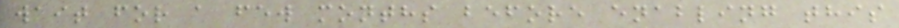wait for a few months before enabling this
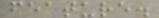feature.
